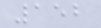152
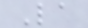La
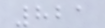821
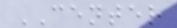CENTER
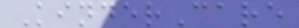KinderCare
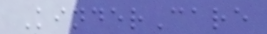KinderCare
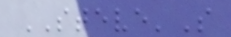STEVE'S
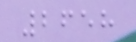2658
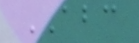ABC
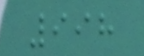998
